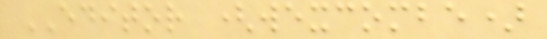EDITOR (wexcombe)
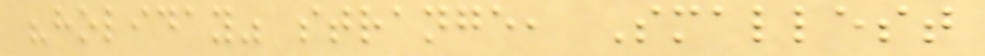"holiday" strange, Smallest
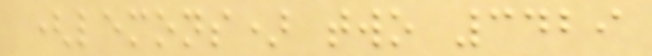(lemons) two 3429
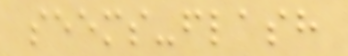seems-flash
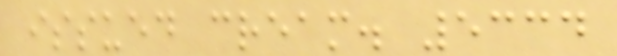issued cream. 5334
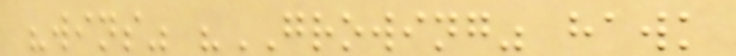"wins" "GROWING" hawk
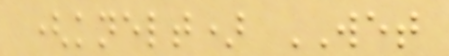(knelt) WET
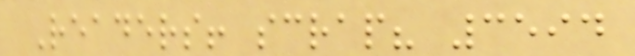Readers! scrap? 3594
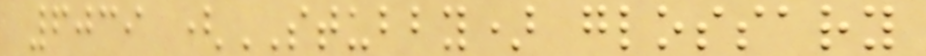6039 (STUBBY) glossary
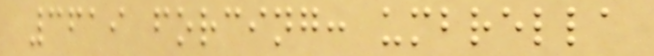3619 forcing: umbrella
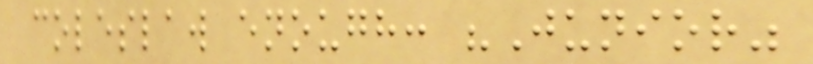coleslaw enough: "Junior"
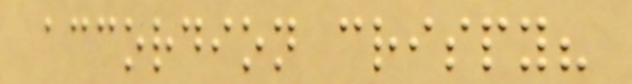accordion crispy?
